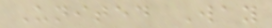United Way
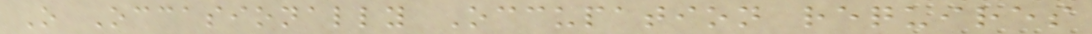O Occasionally Occupation requires
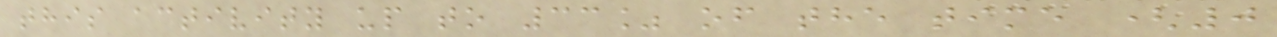this activity up to 33% of the time (0
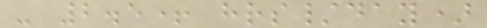- 2.5+ hrs/day)
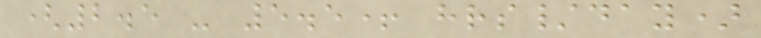(2.5 - 5.5+ hrs/day)
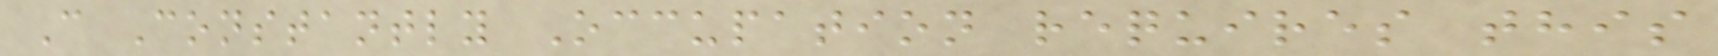C Constantly Occupation requires this
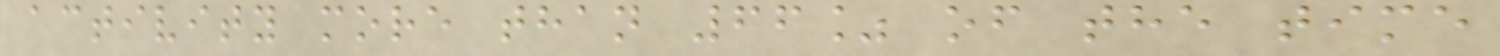activity more than 66% of the time
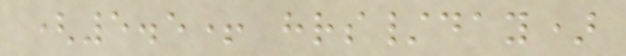(5.5+ hrs/day)
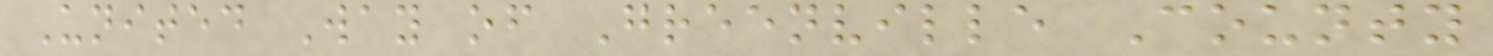United Way of Greenville County
